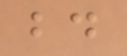bd
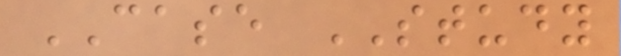CASE STUDY
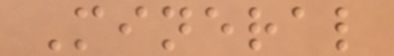Mineral
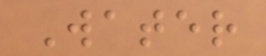Water
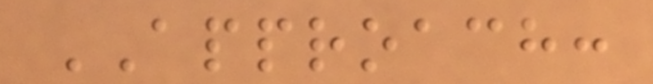APPROACH:
